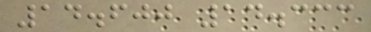14.600 14.333
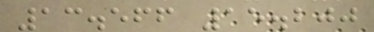13.566 15.200
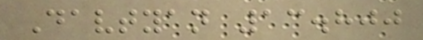Davtyan 13.800
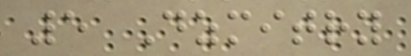5 Dzmitry
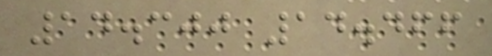14.300 14.466
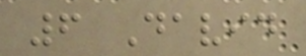6 David
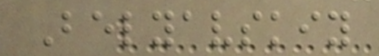Belyavskiy
